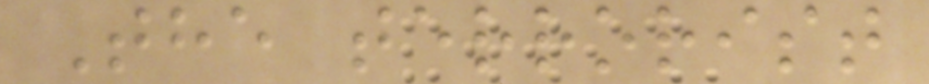The terrorist
